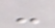-
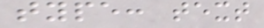type: text
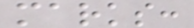marks:
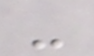-
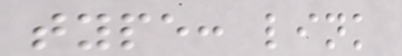type: link
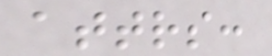attrs:
